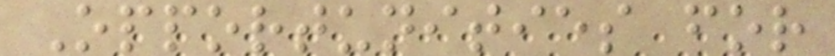Opportunities for
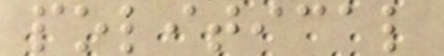political
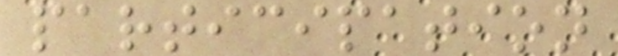participation
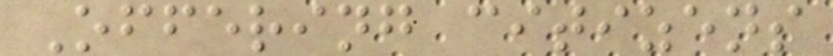Offering citizens
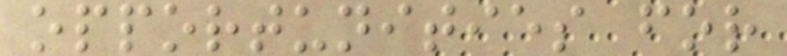opportunities for
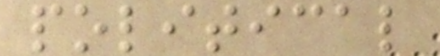political
